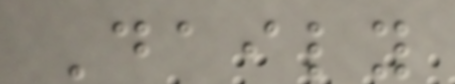Daily
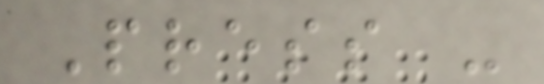Press -
